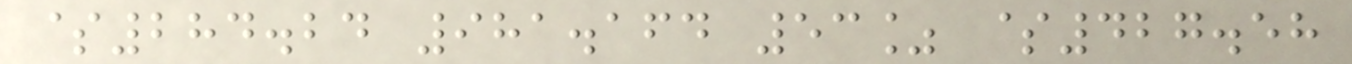$284.24 981.164 53% $427.58
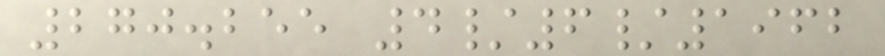270.255 4/6/1962
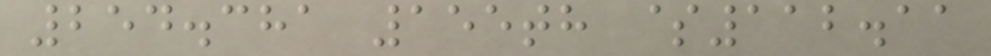254.381 155th $112.11
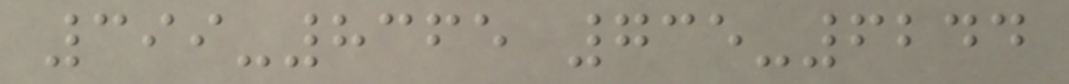399-8365 735-6244
